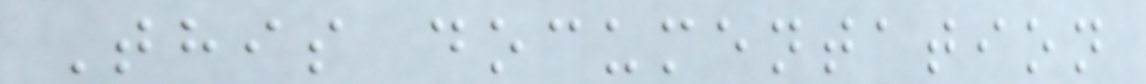This documentation
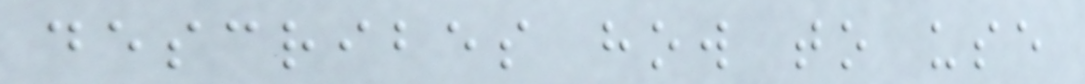describes how to use
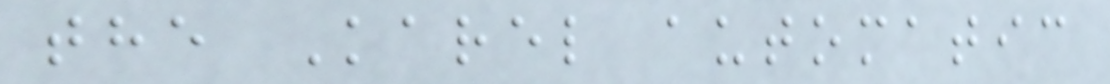the Karel automatic
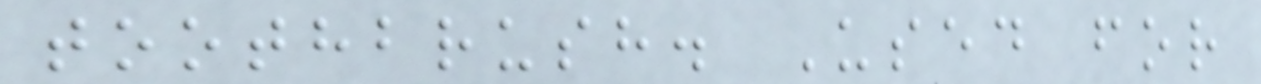toothbrush. Used for
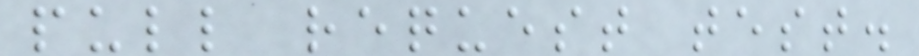pull request test.
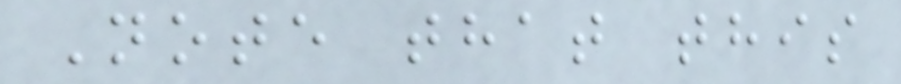Note that this
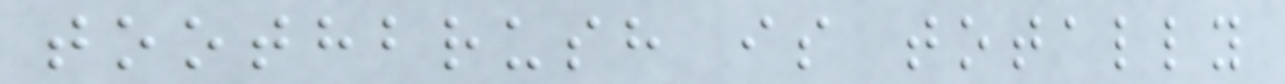toothbrush is totally
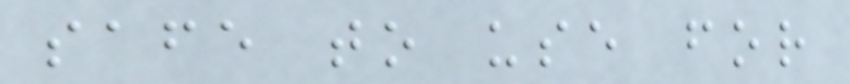safe to use for
